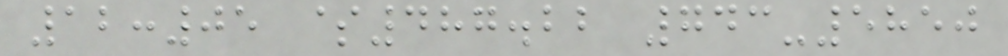12:05 $487.22 743-5850
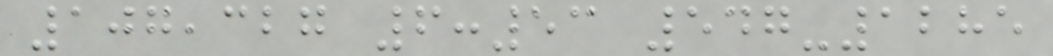107,327 6:53 547-1285
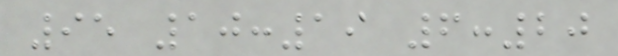95 10:19 6:20
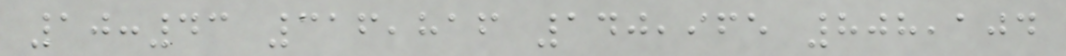10:43 316,816 140,965 808,104
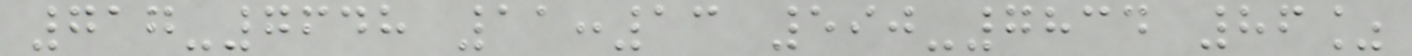717-7648 11:13 590-7834 86%
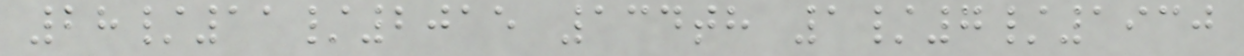28/11/2015 134th 1/7/1930
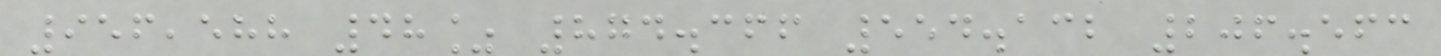956,588 48% 874.366 554.132 206.563
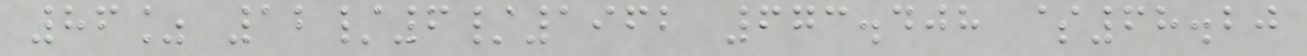86% 12/6/1962 673.408 $68.20
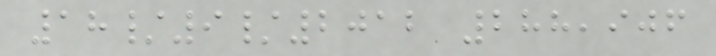18/9/2012 288,906
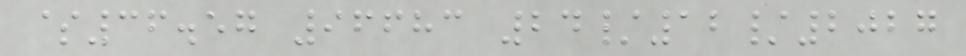$36.57 96683 24/12/2027
